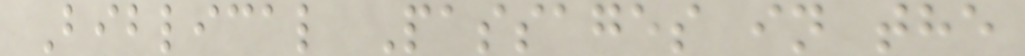Biblical Passages in the
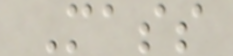Mass
